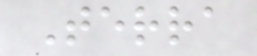Terra
